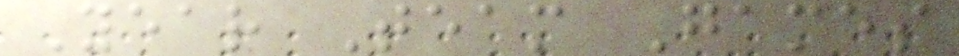Year Team Games
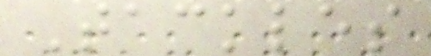Tackles
